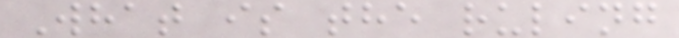What is the ruling
